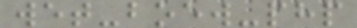wet-boew-php
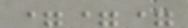===
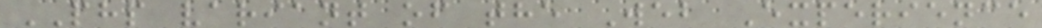PHP variant of the Web Experience
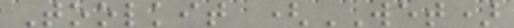Toolkit (WET)
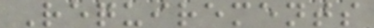Requirements
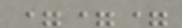===
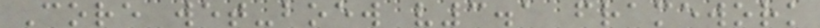Core wet-boew v3.1 framework
